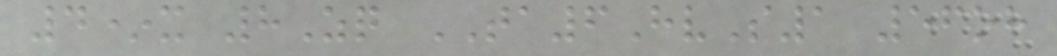4*x 8Zq TA6HvS1 56oh
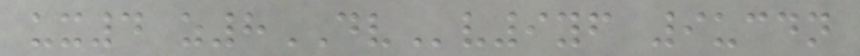ux4 z8DVv9yf 9ucdn
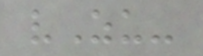vZu-
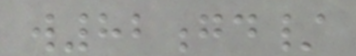w82gd/
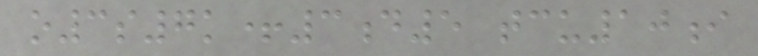o3s7k+3d5 tcu10i
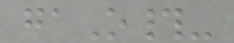gaO#-
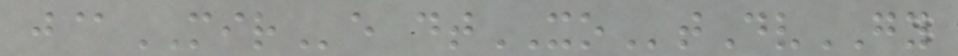j@MIRe dtXOtDvGY
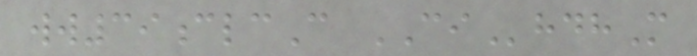ww39clcC CIhdhM
